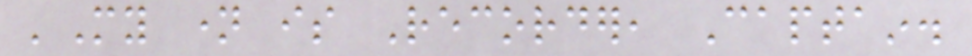'My name is Recorder, Captain.
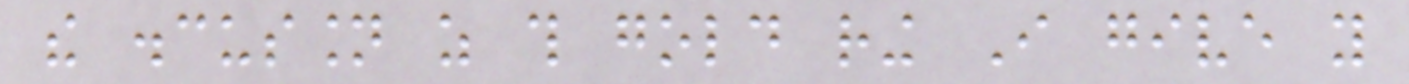the discussion as this gold ring I give you
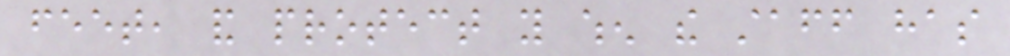feet, and protect you when the staff has
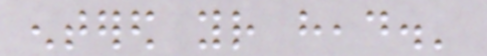entered your head.'
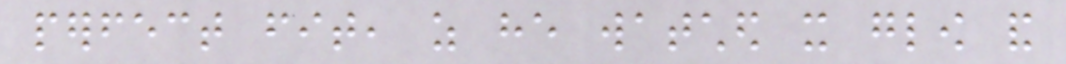perfect fit, as he watched it glow and
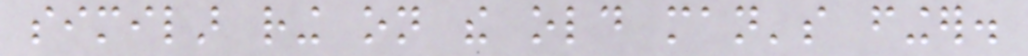similar ring on the old man's finger.
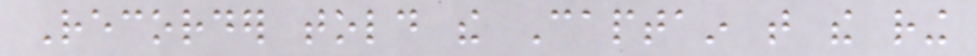Recorder told the Captain that the ring
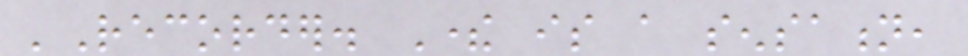'Recorder. There is a sensation,
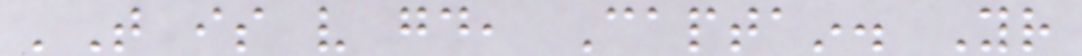'That is very good, Captain. Your
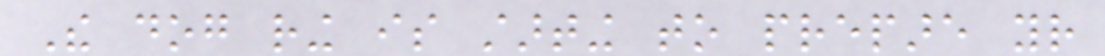The dog ring is starting to prepare your
